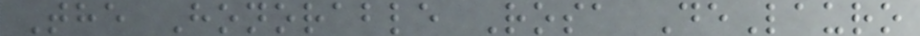The Honorable Rosa DeLauro
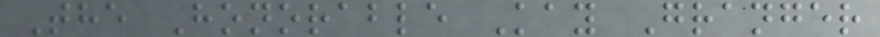The Honorable Kay Granger
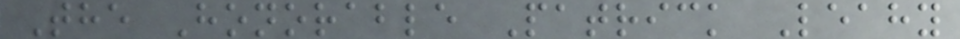The Honorable Patrick Leahy
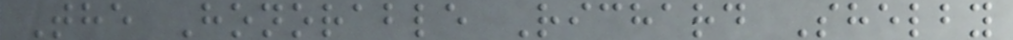The Honorable Richard Shelby
